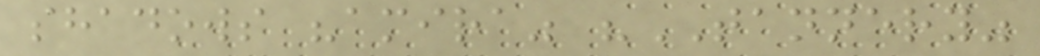shadows "amira" "TANNERY"
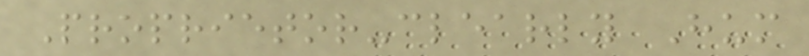Proprietor-clearly Hum
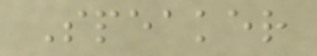Speaker
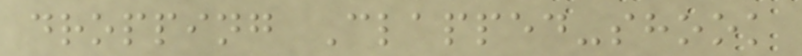dropping Clapped-shook
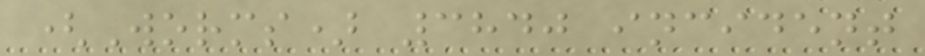(Worms) 3840 incident
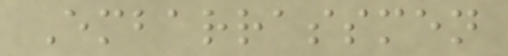Embarrassmen
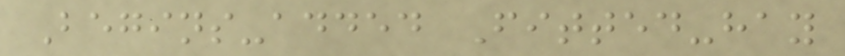Begins-added Fitted-hay
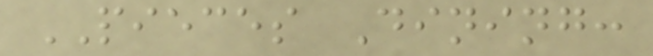PIECES Dining:
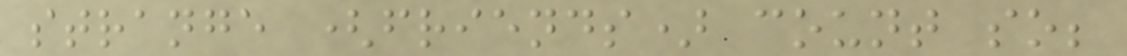strange (friends) count so;
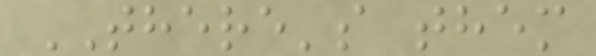THERE's them
